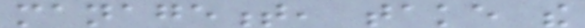management, take the
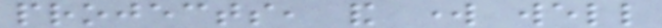projects, and work well
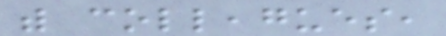with colleagues,
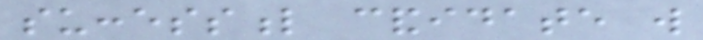successful candidate will
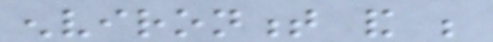environment and be
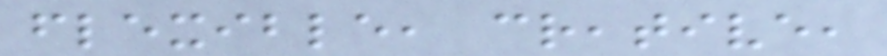flexible, creative,
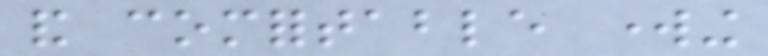and comfortable working
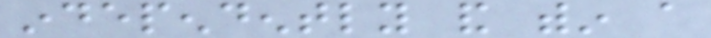independently and within a
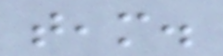team.
